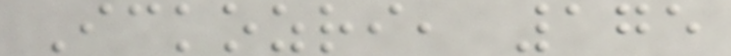Ickozri, 175
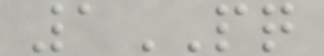1PQ
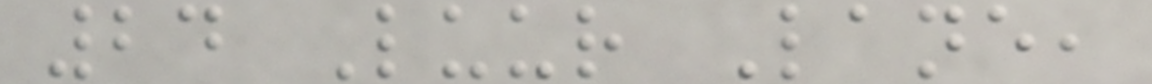24 Luur Lane,
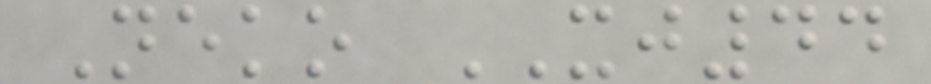Neko XJ44
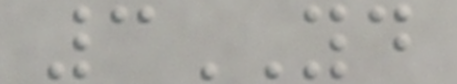3YD
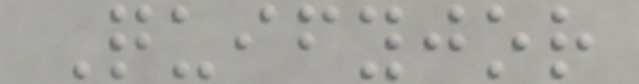Quifyjor
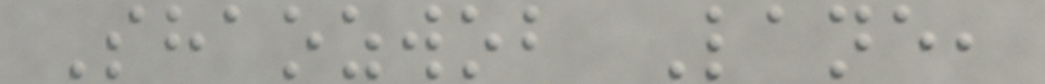Shaozwob Lane,
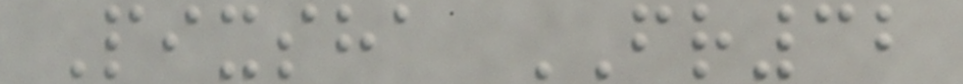Pixsha FR32
